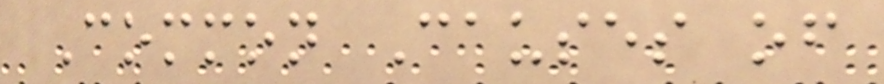Common Causes of
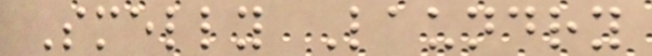Smelly Laundry
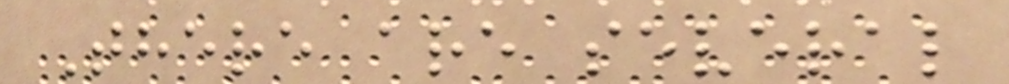There are several
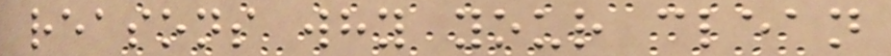reasons why your clean
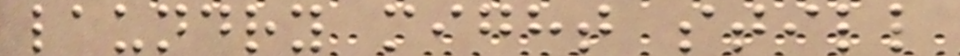laundry might still
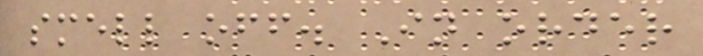smell off. In order
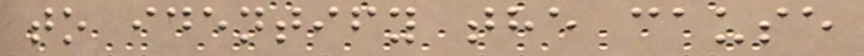to identify the cause
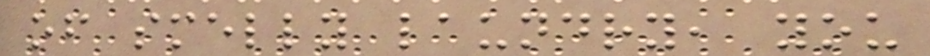of smelly laundry, you
